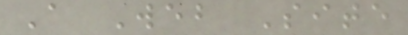A Web Site
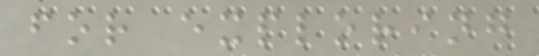for exploring
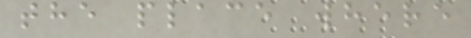the place where
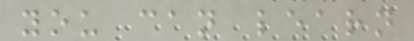you can learn
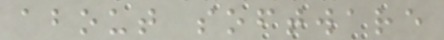about software
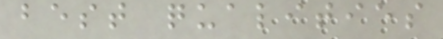best qualities
